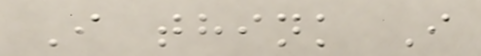I think I
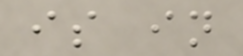is in
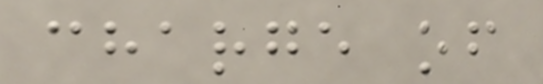charge of
